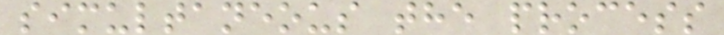simultaneous the process
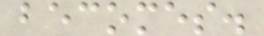becomes.
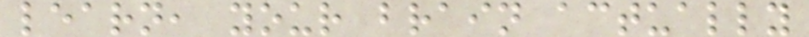learn, your brain actually
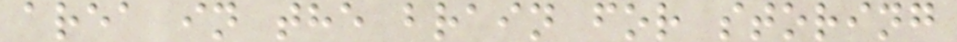area in the brain for storing
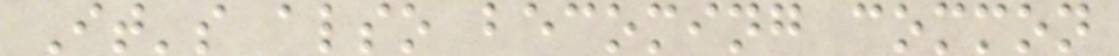It's also becoming common
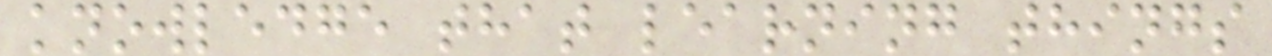knowledge that learning things
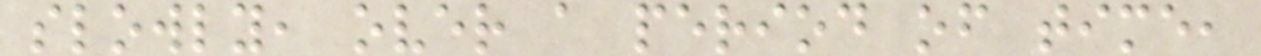slowly, over a period of time,
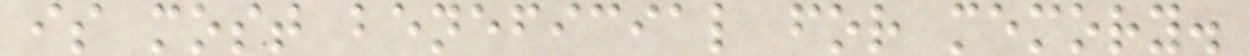is most beneficial for memory.
